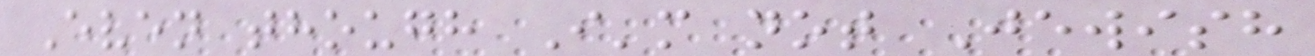Even though I'm not Jewish
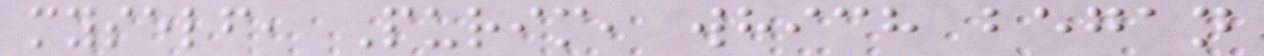myself, Purim, which began
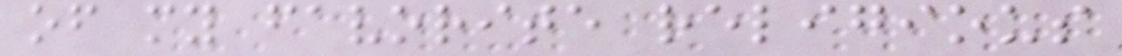of my favorite religious
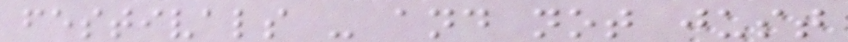festivals - and not just
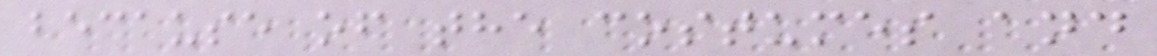because of the costumes and
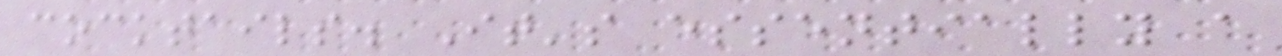cocktails. It's essentially a
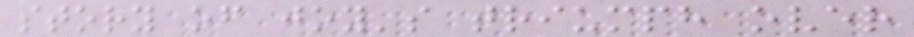story of joy's triumph over
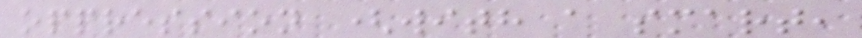oppression (with a smart,
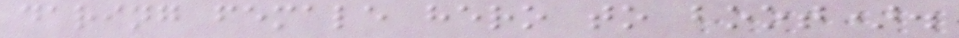daring female hero to boot).
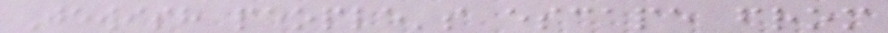Jewish people's escape from
